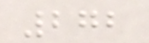272
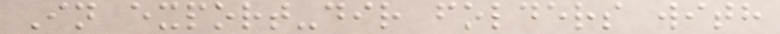In export-dir folders with
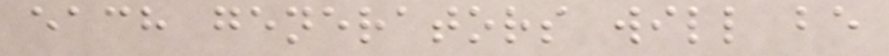each generators will be
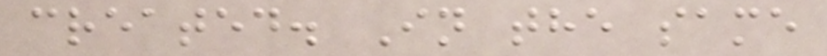created. In the same
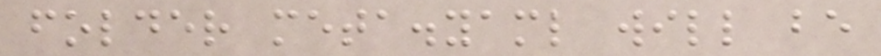folder meta.yaml will be
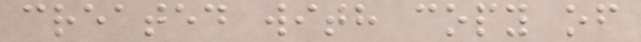created with copy of
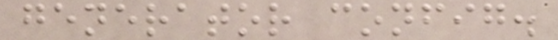generator config.
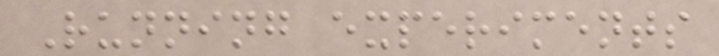Running experiments
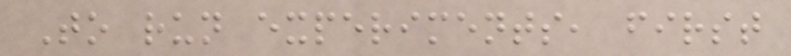To run experiments, first
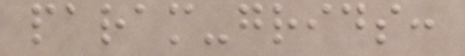param-grids:
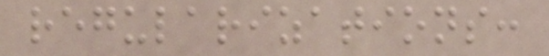regularizations:
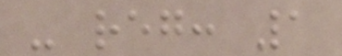- reg: 1
